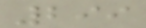299
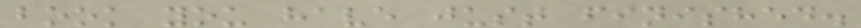book you have just finished.
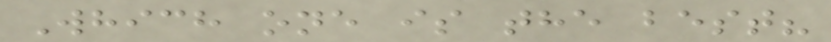Which one is the best?
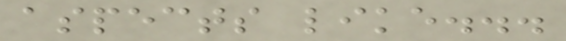aspects like...
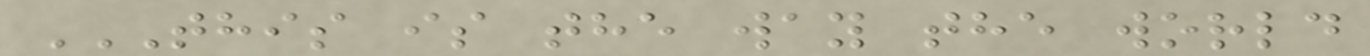THIS IS THE WAY THE WORLD
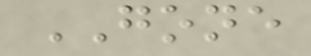GONE
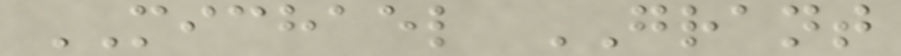MICHAEL GRANT
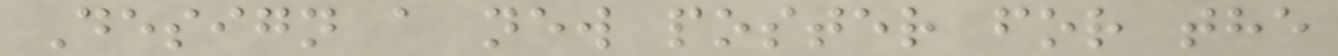Design a new poster for the
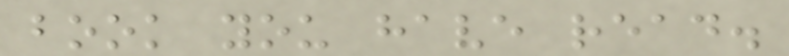book you have read.
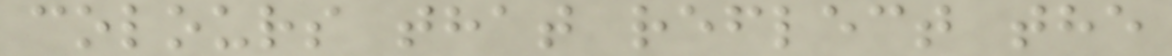colours that reflect the
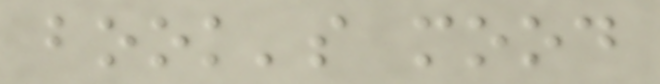book's mood
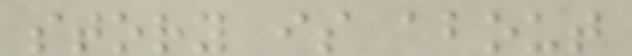story is about
